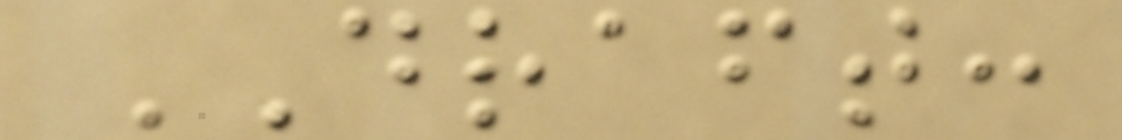DRAFT:
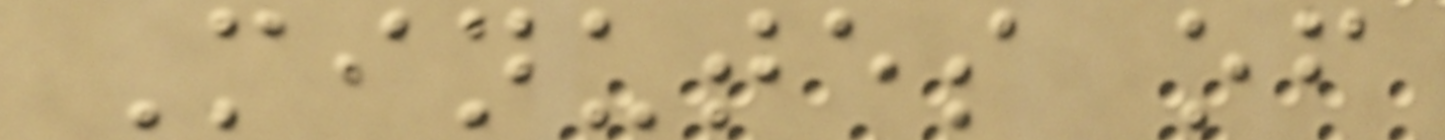Minutes of
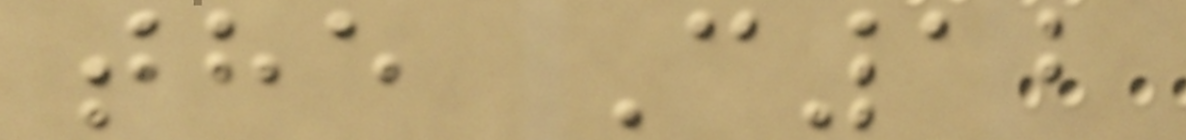the C12
